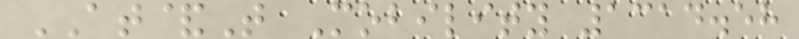AT&T Mobility 1314.58
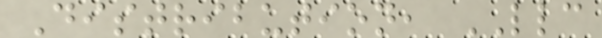Distribution, LLC
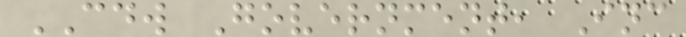CDW Government, Inc
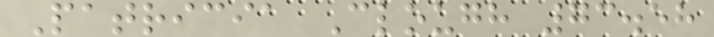Patricia Clough 73.58
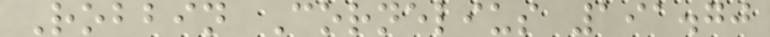Robbin Cornelius 191.70
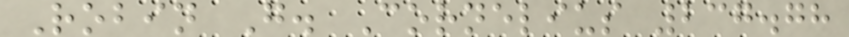Robin G. Cornelius 237.78
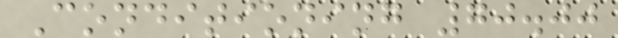Conditioning 70.00
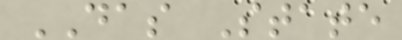DAS State
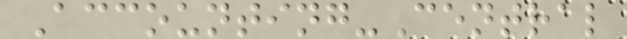Accounting-Central
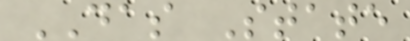DAS State
